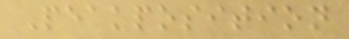Peakposition
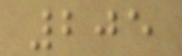205
